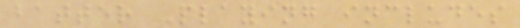batter Playing includes
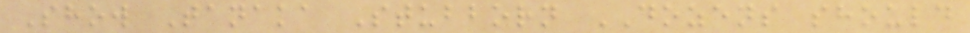Show Tanaka Stubborn DOZENS should
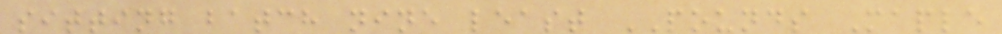sitting batch nine least POUNDS Maple
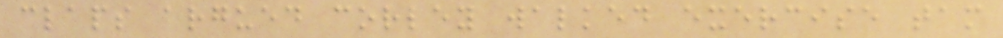claps argued corley walked exercise tam
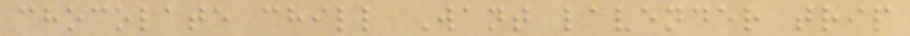chocolate chill Want lavender trip
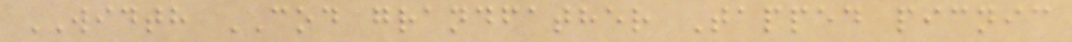WIDTH COD grandfather Tapped picnic
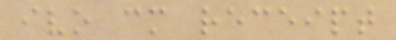ivo cm receipt
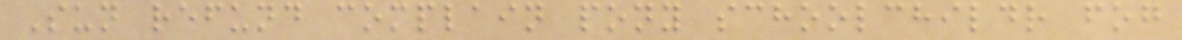Sun refund complain pony schoolchildr fog
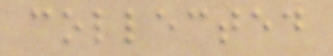collected
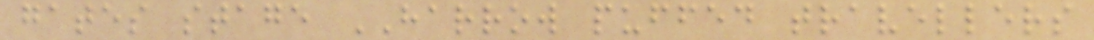gates stage HARROW puffed travellers
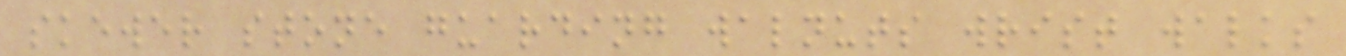skewer stone guarding walnuts wrist walks
